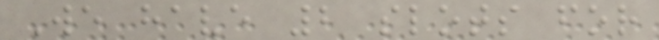We have 2 slots for
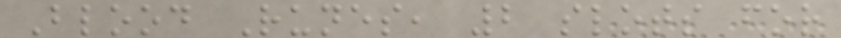Blood Runes, 2 slots for
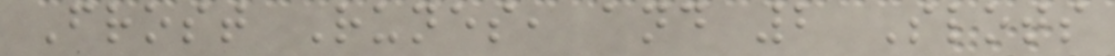Frost Runes, and 2 Slots
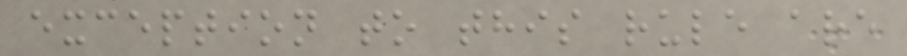exception to this rule are
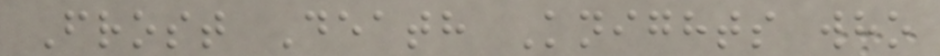Frost Death Knights who
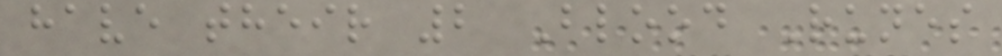have their 2 Blood Runes
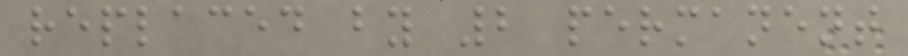replaced by 2 permanent
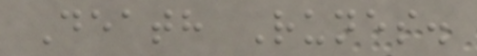Death Runes.
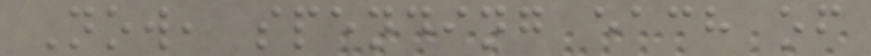Now, spending each of
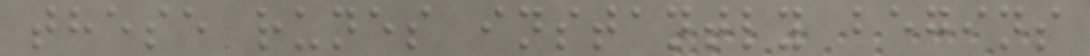these runes instantly begins
